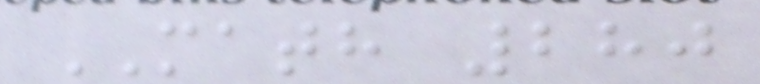MATH 280
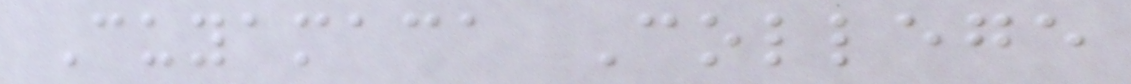Cuyamaca College
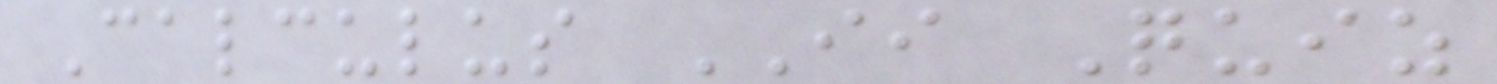Calculus II Quiz
